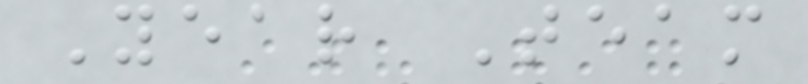Year Team
